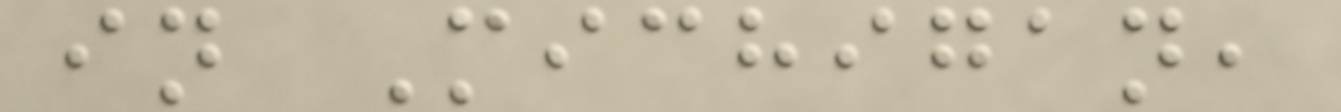in Michigan,
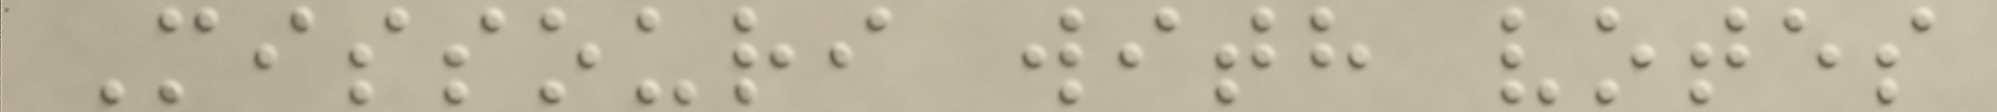Missouri with votes
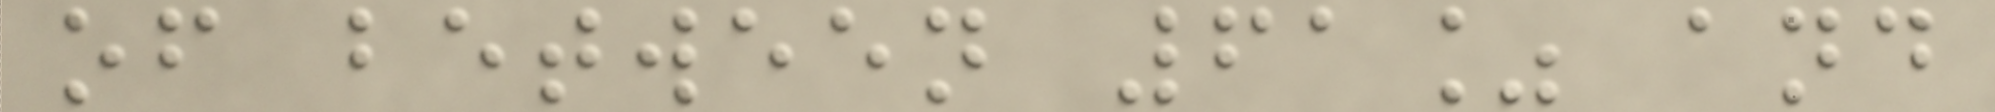of between 61% and
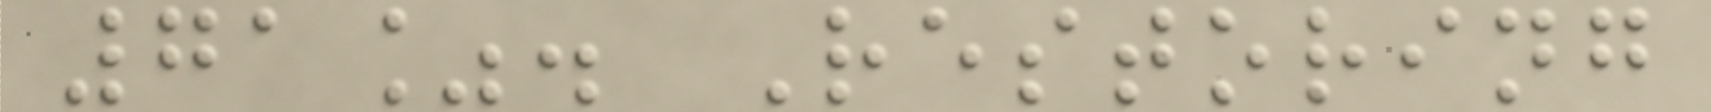71%. Restoring
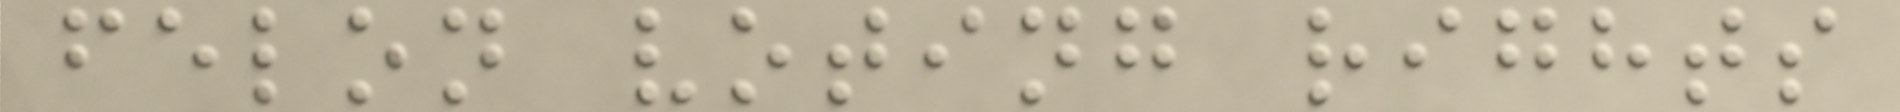felon voting rights
